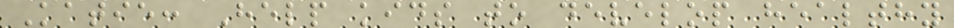Katie: Help kids to develop healthy
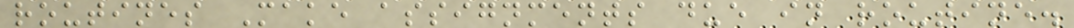routines Make assignments due in routine.
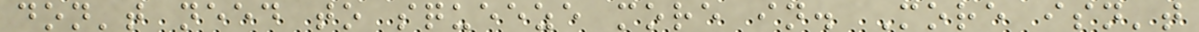don't need to squeeze more in. More isn't
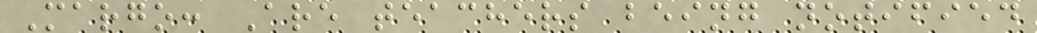Margo: Are teachers being notified
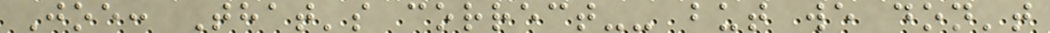Joe: That's correct-- but we don't
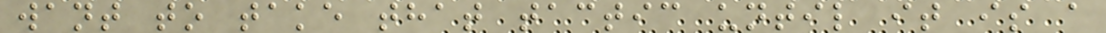want to take that tactic until it is a
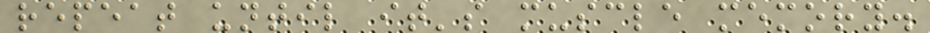repeat until it's muscle memory.
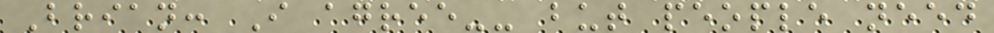Brian: I agree-- but people need
